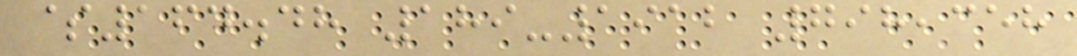$164.48 189-1912 798,358
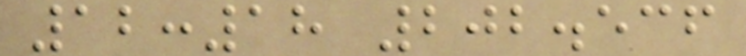12:18 202.536
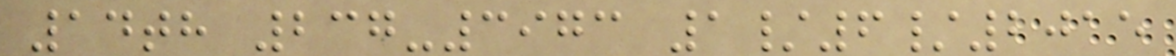14th 237-3973 1/6/2015
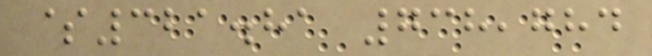$321.81 738,784
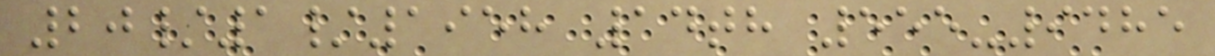20/1/1958 14th 555-9485
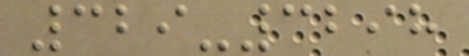329-3298
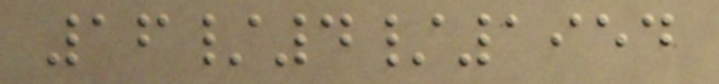16/4/1954
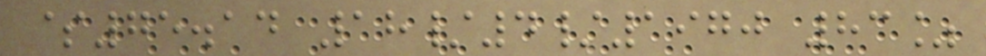$75.14 18/4/1970 83%
